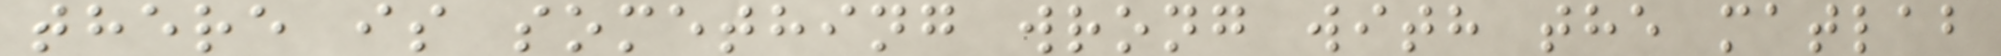there is something wrong with the matlab
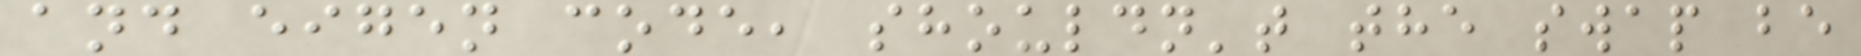and eigen code, shouldn't the swap be
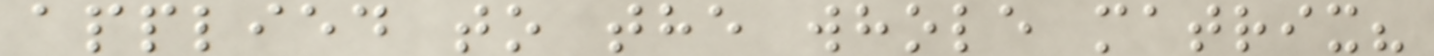applied to the whole matrix?
